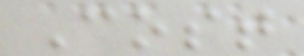Cost
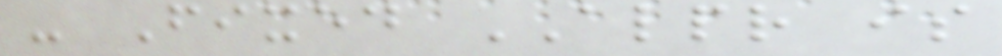- Fixed ALPR is
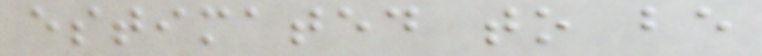estimated to be
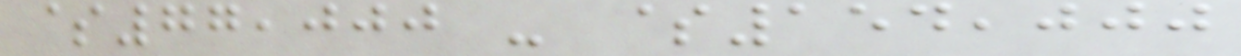$77,000 - $154,000
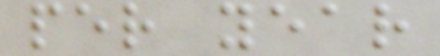per year
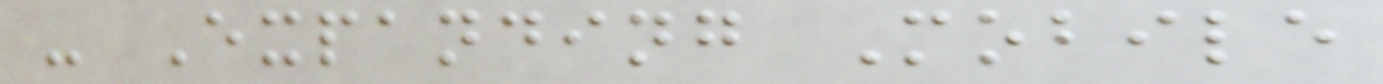- Expanding Mobile
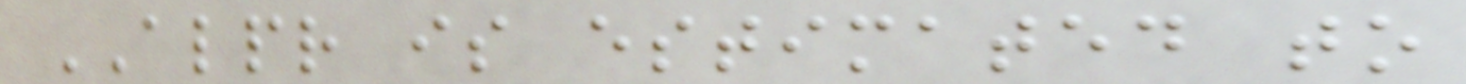ALPR is estimated to
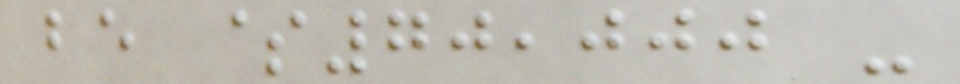be $70,000 -
